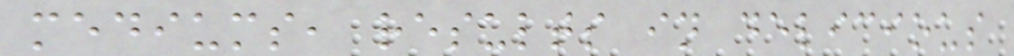mediums, results in delicious
